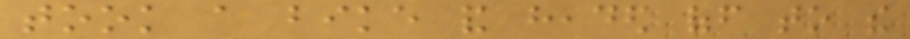took a bike and headed off to the
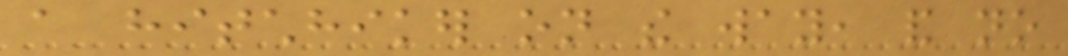a hitchhiker on the way, and no
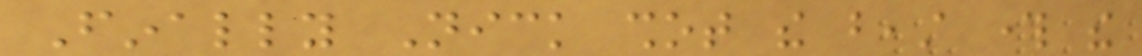Finally Nick shot the beast through the
